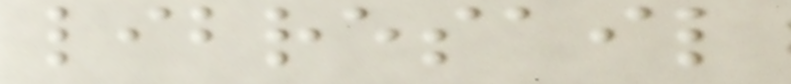libresail
